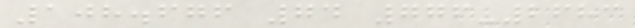108.676 74 776-2683
